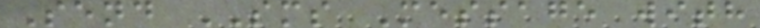Send SMS Message with
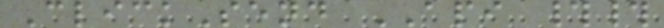ClickSend API ##
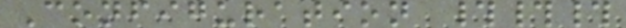Configuration ###
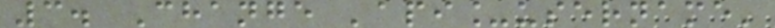3. Change 'api_username'
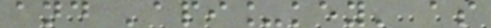and 'api_key' as
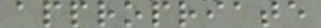appropriate
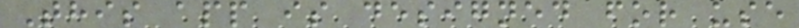This app is designed for use
